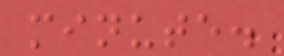minute.
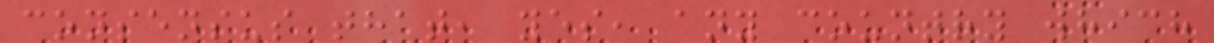consensus that, yes, any country which
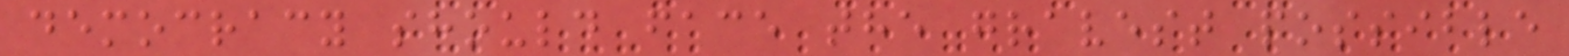democracy should face the gravest possible
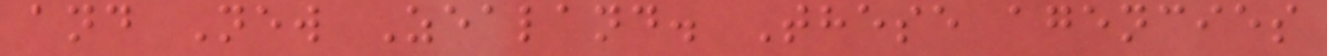and New Zealand. These agencies
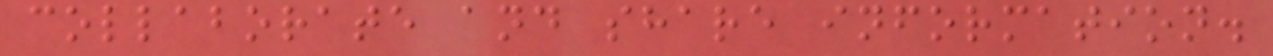collaborate and share information.
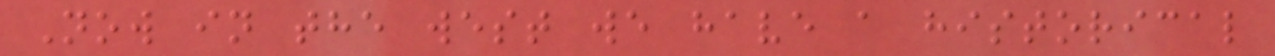Now in the west we have a historical
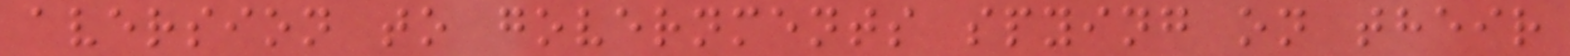aversion to governments spying on their
